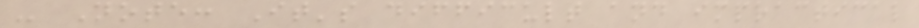- Note: It's difficult and impractical
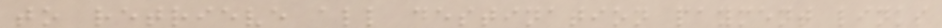to retrieve all destination payment links
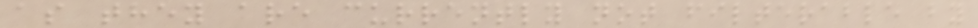as they are currently not filterable by
